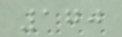170
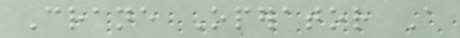Crane Operator A
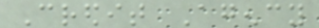Credit Agency
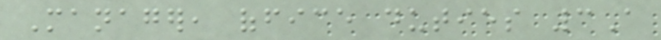Manager, office duties 3A
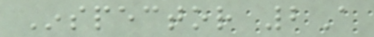Inspector 2A
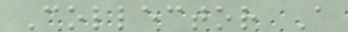Collector A
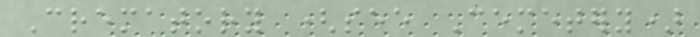Crematory (see Cemetery)
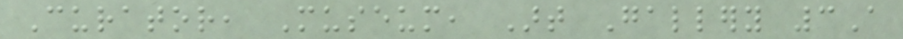Curator, Museum, Art Gallery 3A
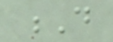D
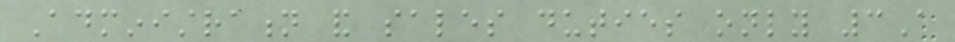Administration and sales duties only 3A
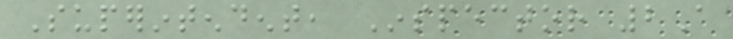Superintendent, Inspector 2A
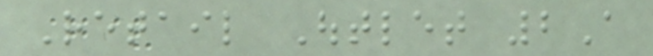Retail Outlet 2A
